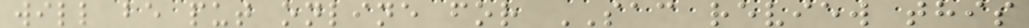will be put online for SAC review this
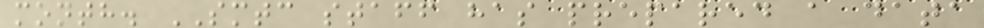month. SMTC staff has prepared a data
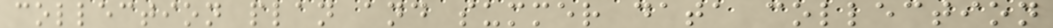collection plan and summer data collection
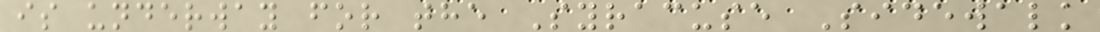is underway for the Syracuse Sidewalk
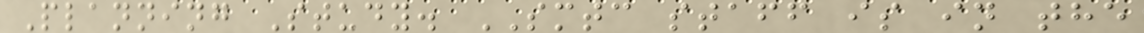Planning Study. SMTC staff is in the
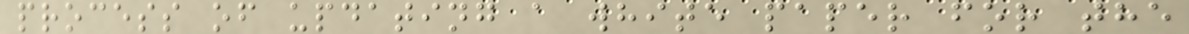process of updating a white paper for the
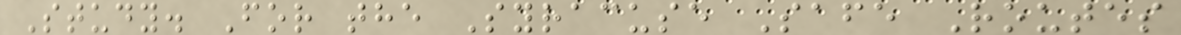Study. For the Syracuse Safe Routes
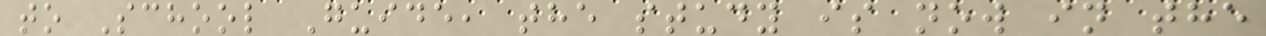to School Guide, the study is now in the
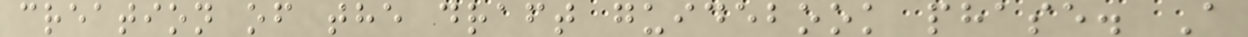creation of the draft guidebook phase. A
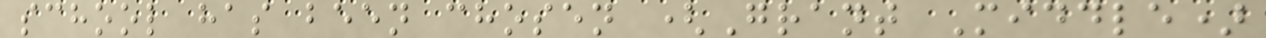school has been chosen (Grant Middle)
